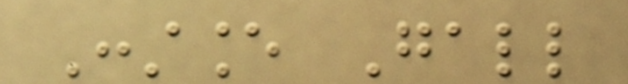Constance Gall
